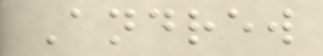Andrew
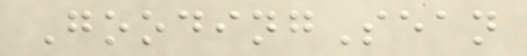GoodingSean
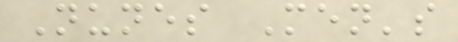Nunes Men's
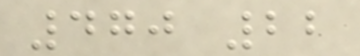470 22
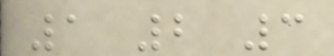1 2 3
